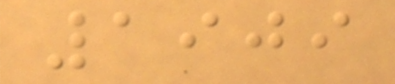1909
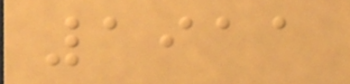1911
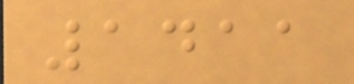1411
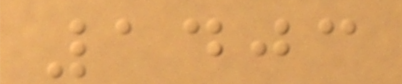1403
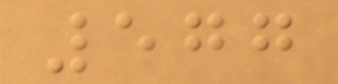577
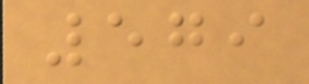579
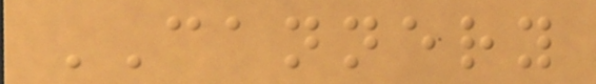CANNERY
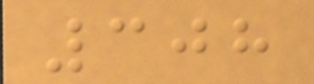308
